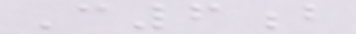C6b
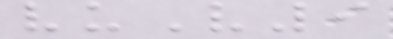vuV9
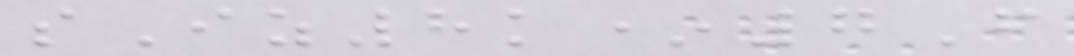sIz8k*7F
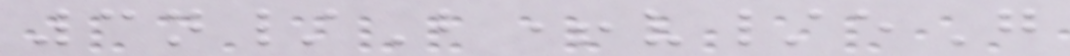3n/B+v/eG
